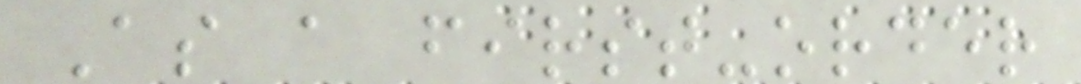As a first-order
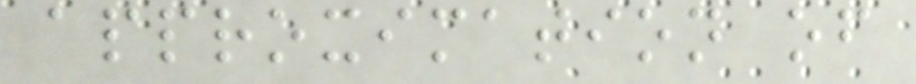approximation of
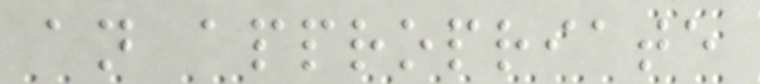an appropriate
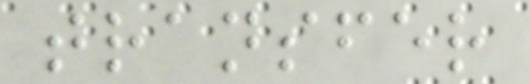transfer
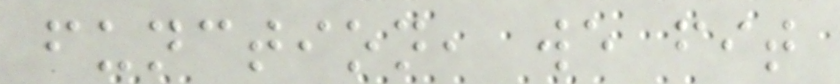function, we fit
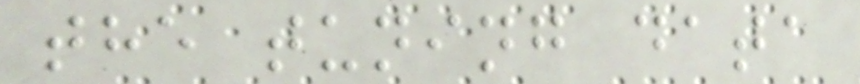the tuning data
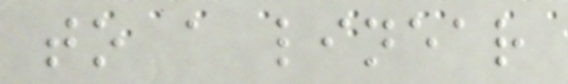to a linear
